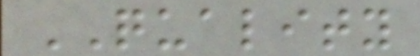QUALITY
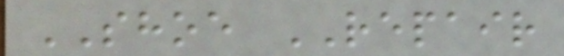SHOE REPAIR
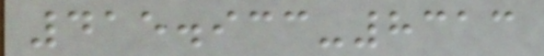415.933-8313
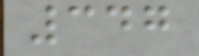347
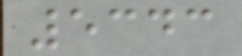5343
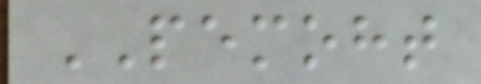PEMOHT
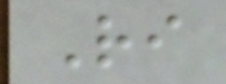Ri
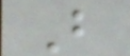B
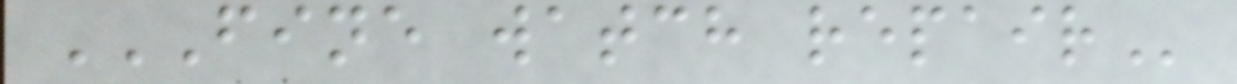FINE WATCH REPAIR
